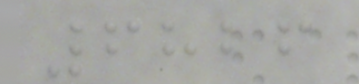6826
